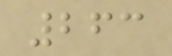263
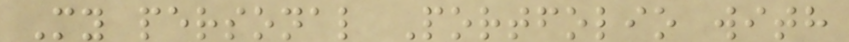My personal Portfolio with
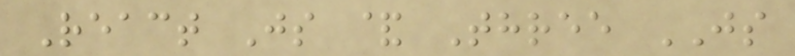React Js & Three JS
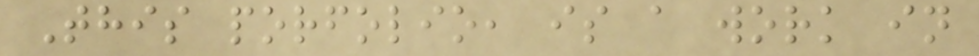This porfolio, is a work in
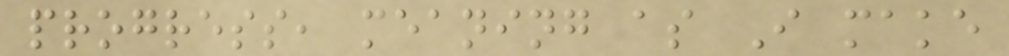progress, meaning as I make
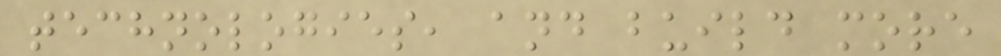technologies, and build more
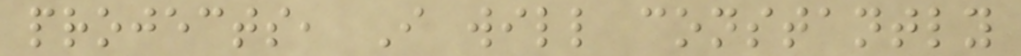projects, I will constantly
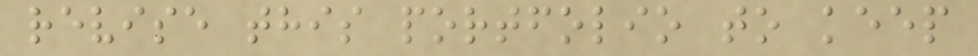revise this portfolio to keep
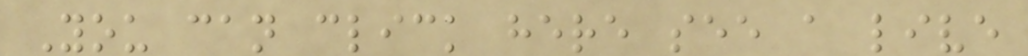You can click here see a live
